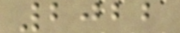2022
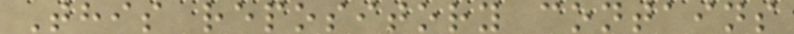This repository contains
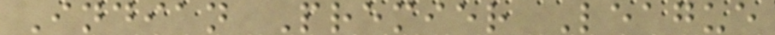Indian Premier League
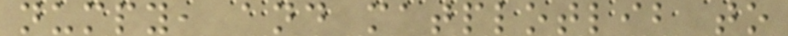numpy, and matplotlib to
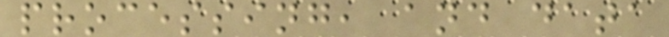processing, and data
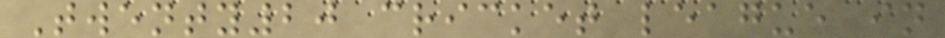Twenty20 cricket league in
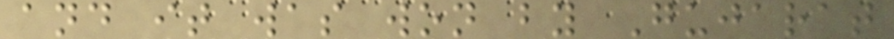and it was won by Gujarat
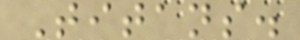Titans.
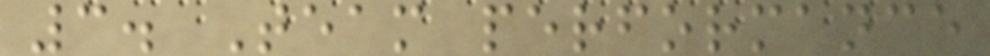3. Team performance
